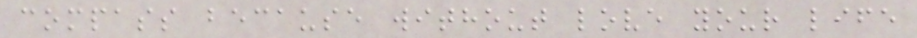compass because without love your life
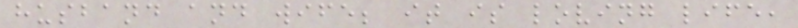husband and wife; it is loving life,
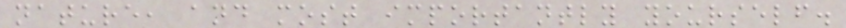nature, and most importantly yourself.
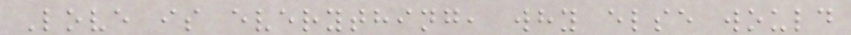Love is everything, why else would
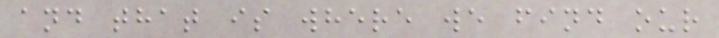and that is where we find our
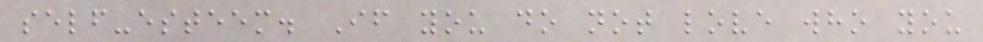self-esteem. If you do not love who you
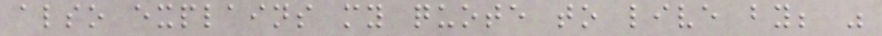also explains my quote to live by; "
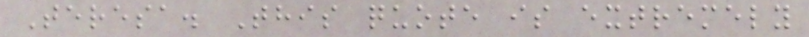Teresa. This quote is extremely
